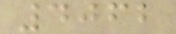4062
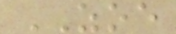ZOE
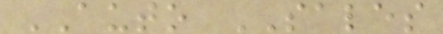AUTO SALES
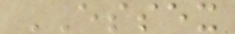ESSEX
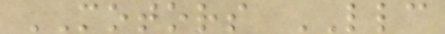MOTORS LLC
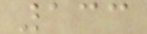133
